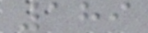189
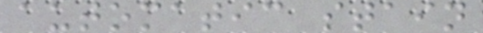automatic stain
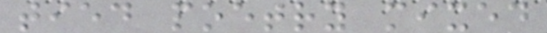tied poetry mixed
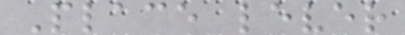Place lever
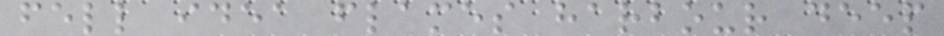fell idea flames harbour deep
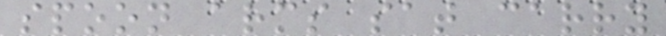spoon arms sat carry
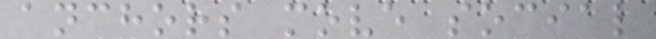anchors move social
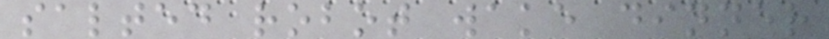salted robot wake dinner
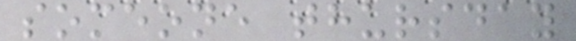someone thursday
